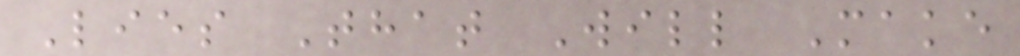Lies That Will Make
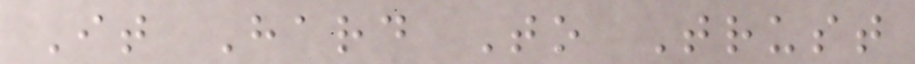It Hard To Trust
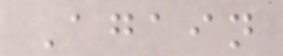Again
